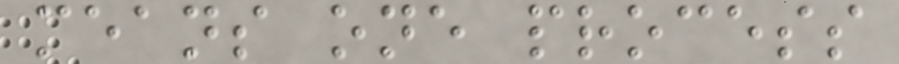means one process
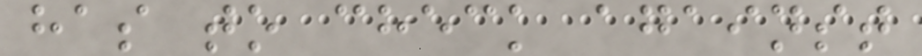has to check against
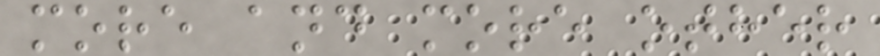more and more other
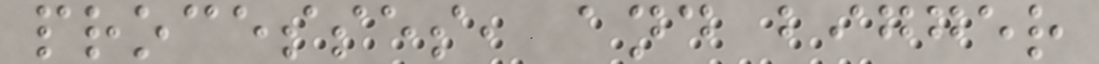processes, and bigger
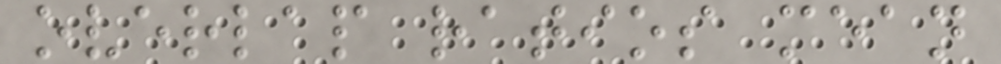overlap ratios mean
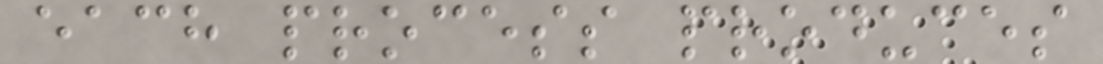each process produces
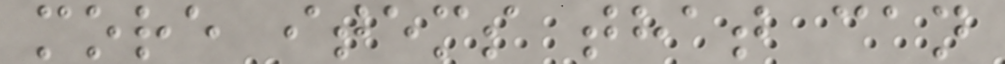more items that can
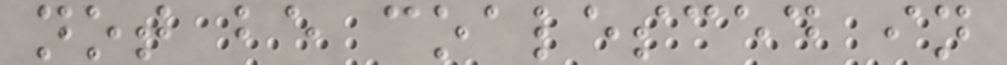not be coalesced in
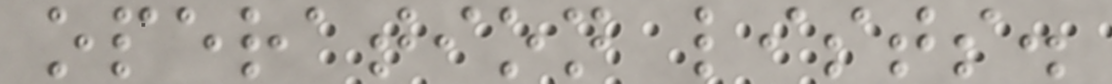operation lists.
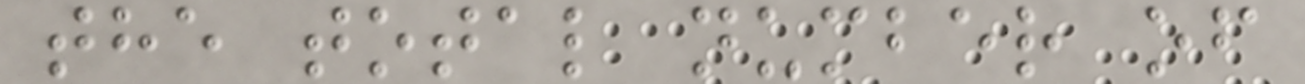the total number of
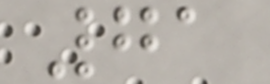71
